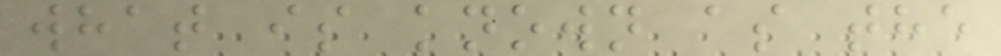what is known as the
